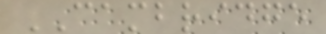CAMBRIDGE
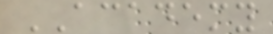ACADEMY
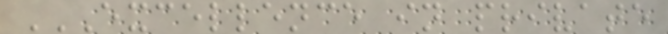EXCELLENCE IN PRIVATE
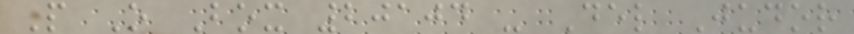P O Box 20104 - Del Judor
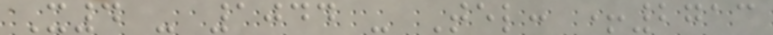X4 - 1044 - Tel: +2713
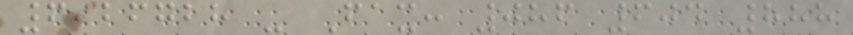6926728 - Fax: 086 604 888
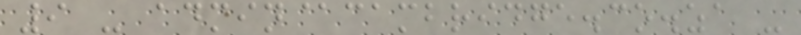9 - admin@cambridge.co.za -
